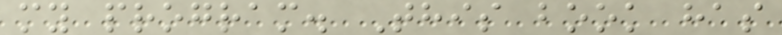my program. This book has
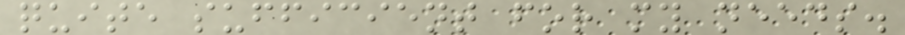quite sufficient for my needs.
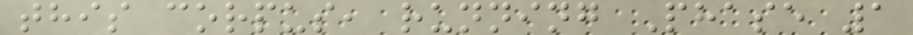this corpus, running Phase 1
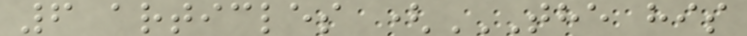6 articles (THE HIS
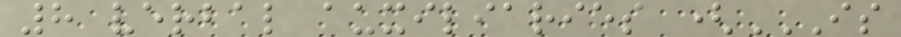8 verbal auxiliaries (IS
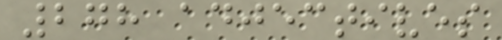278 adjectives
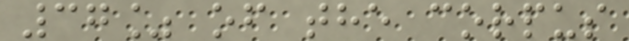37% of the corpus
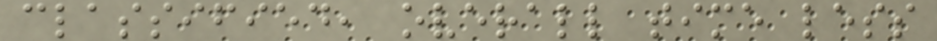classified, overall time less
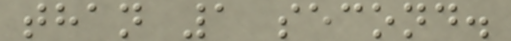than 1 second.
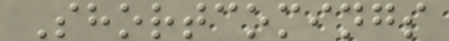Shortcomings
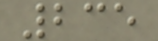235
